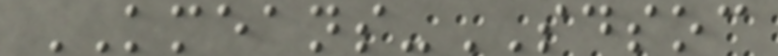KMEANS-SDSOC
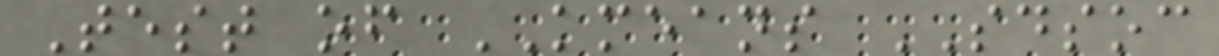Test of KMEANS SDSOC
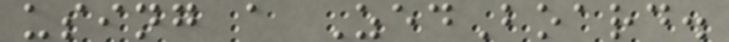using a ZedBoard.
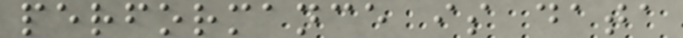performance is data
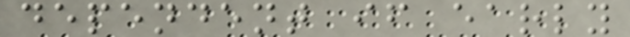dependent if early
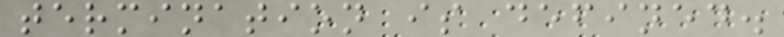termination is defined.
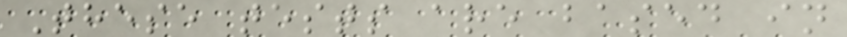These tests are based in
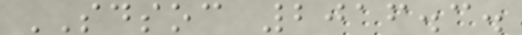SDSOC 2016.3.
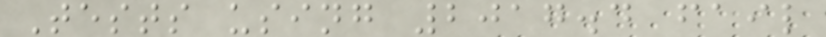Tests using 2017.4 fail
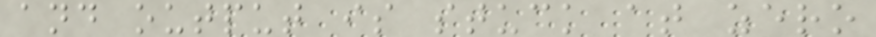and output is stuck at zero
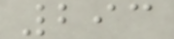293
